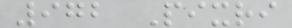972 Pixri
